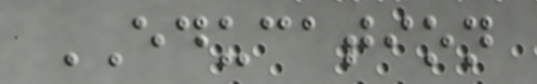EDUCATION
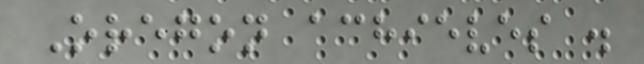Oregon achieves .
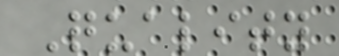Quality
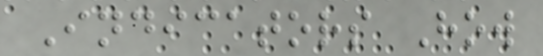Indicators How
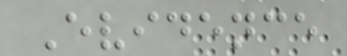Evidence
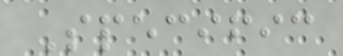Specific
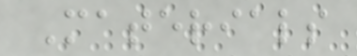Materials
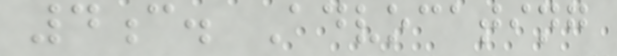4c. Advocating
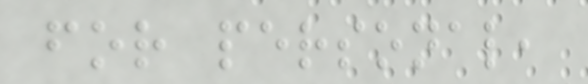for personal,
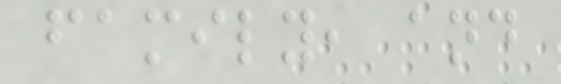family, and
